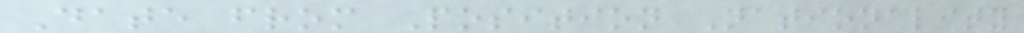Date from Position Nationality
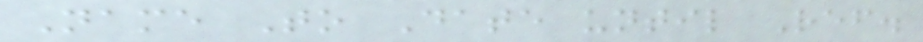Name To Date until Ref.
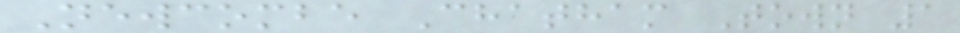Newcombe Chatham Town 1
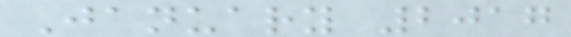January 2017
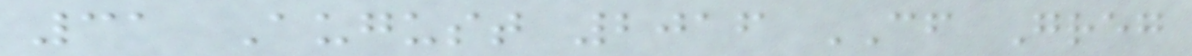31 August 2016 CF Greg
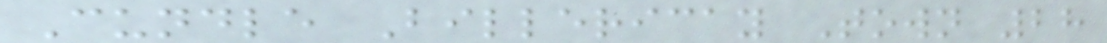Cundle Billericay Town 28
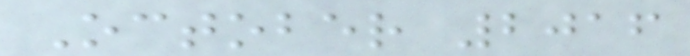October 2016
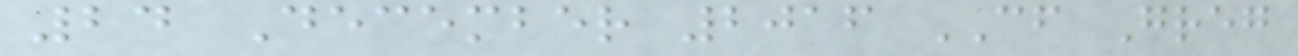24 December 2016 CF Greg
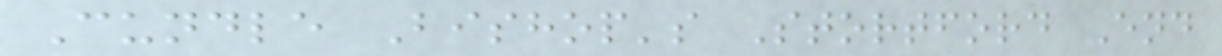Cundle Bishop's Stortford End
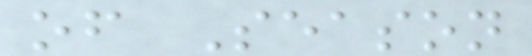of Season
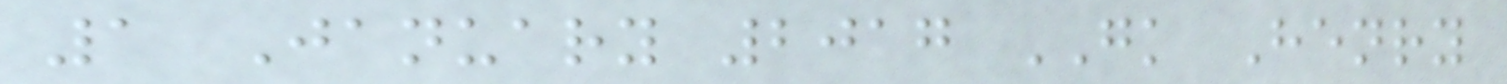1 January 2017 GK Henry
